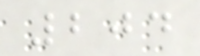204
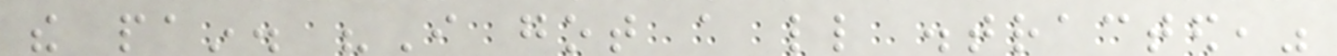the pain. "I got a little distracted,"
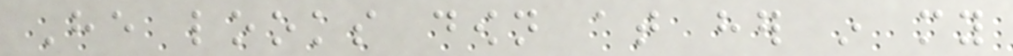He looks down at her in my
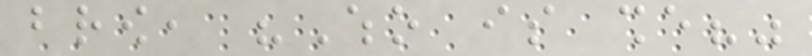brow, "Who is she?"
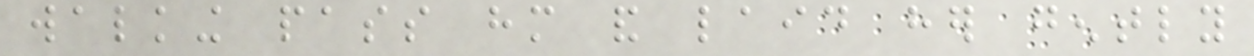walking pass him and laid her gently
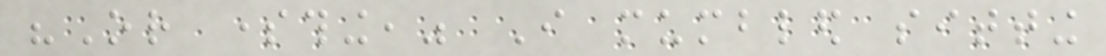"Or something," I mumbled sitting
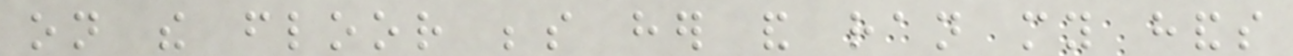on the floor beside her and ran my hands
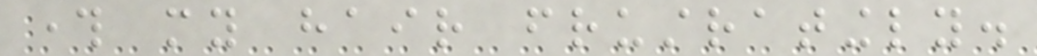through my hair frustratingly.
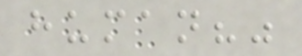human?"
